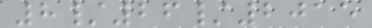8/26/2015
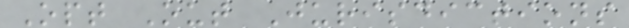Opt Out Jurisdictions
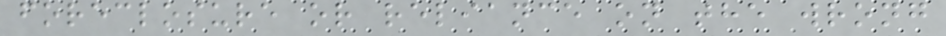foreclosure or reliance on the wrong
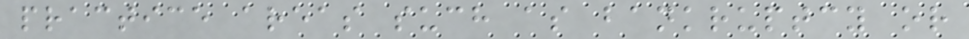practice areas such as bankruptcy or
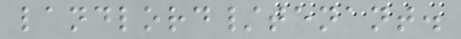landlord/tenant.
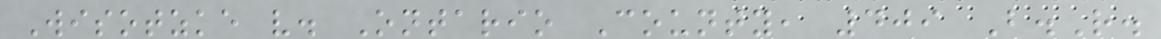Wisotzke v. Ontario County, 409 B.R.
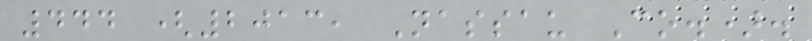444 (2013, Nassau Co.).
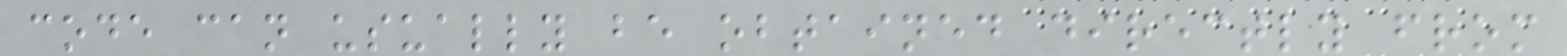code can usually be obtained directly from
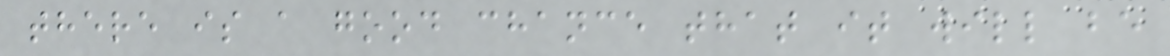there is a good chance that it will be
